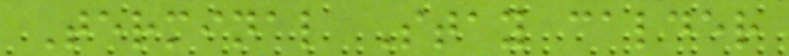Terminal Stay calder
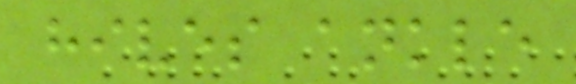hives ankle
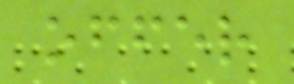offer
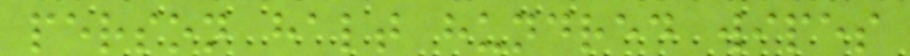person halt hundred wipes
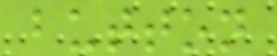button
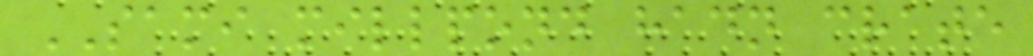SAMI millpond hadn crate
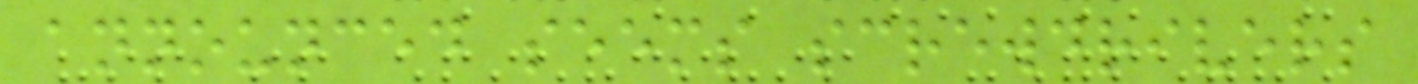announced seems screwdrivers
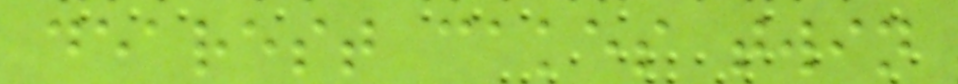dearest cakes twin
